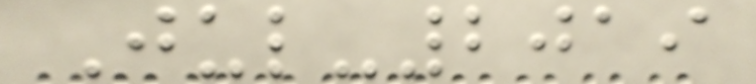Jul-2019
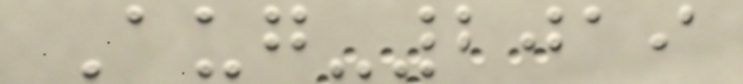Aug-2019
